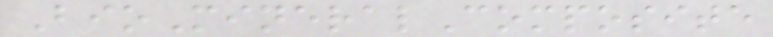BioMineralComposite
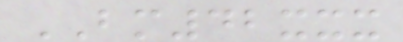BM42xxx
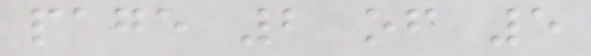page 2 of 5
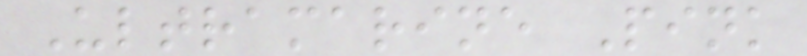Ultramarine Pink
